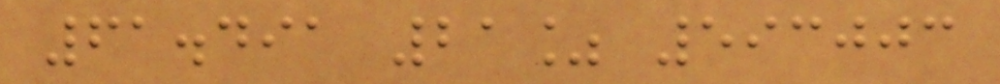61.491 21% 593003
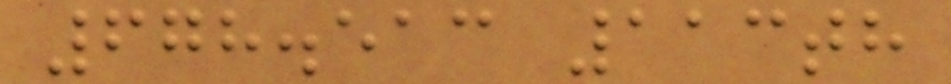678.513 113th
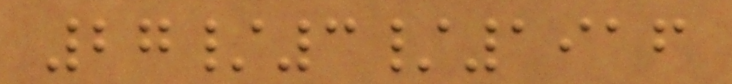27/3/1916
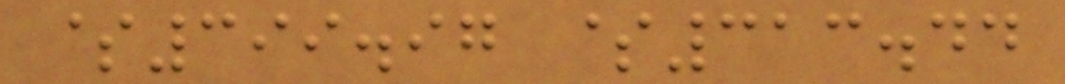$399.97 $313.44
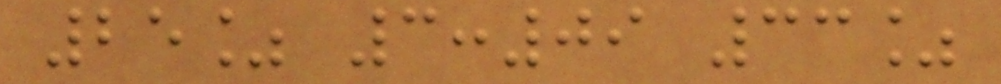25% 3:09 33%
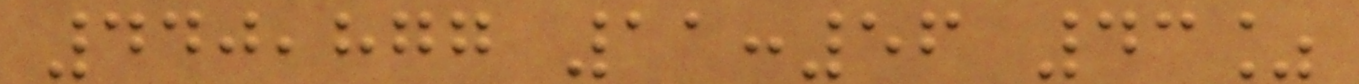440,877 11:56 43%
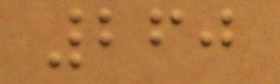260
